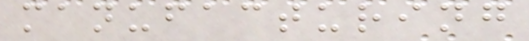manufacturing
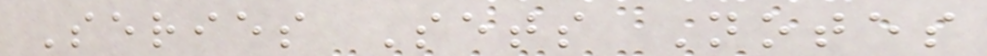Series Sets Notes
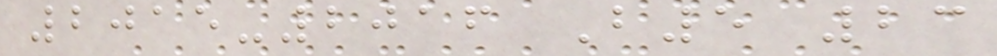2015-2016 B5 23
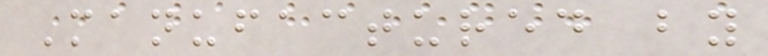Manufactured by
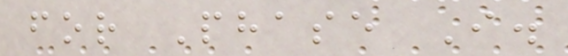for Phase I.
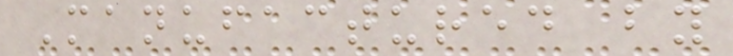Manufactured by
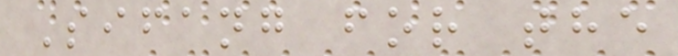Sifang for the
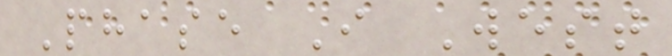Phase I West
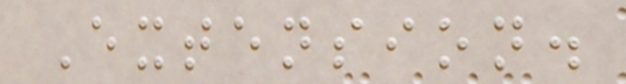Extension.
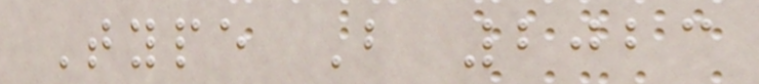Type B 2023
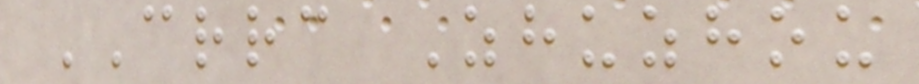CRRC Zhuzhou
